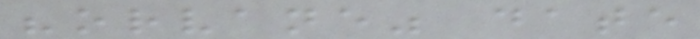"orvane" date
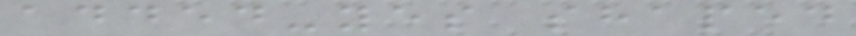added-yes shaped
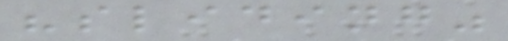"sliding"
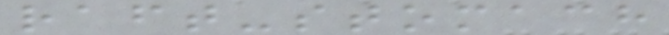raft-stomach
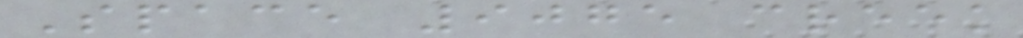Space 9075 creek
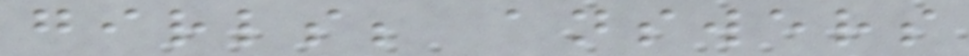girls; answers
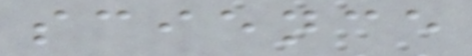science
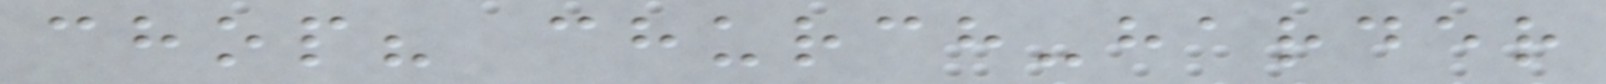chop? church-harder
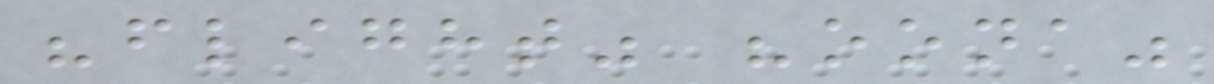"flight" "oona"
